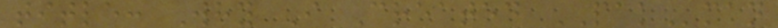title: Why I Created PAKman
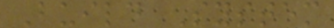Build System
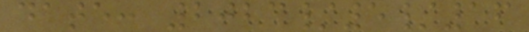date: 2023/5/16
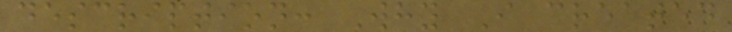description: Why I created
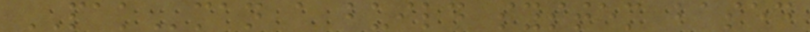PAKman a build system based
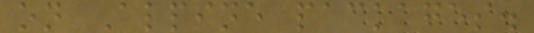on Alpine packages.
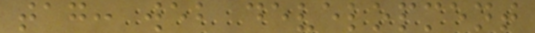tag: web development
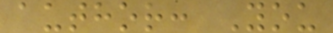author: You
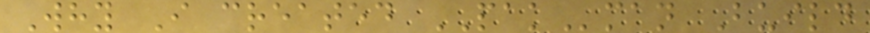Why I created PAKman Build
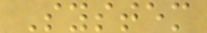System
